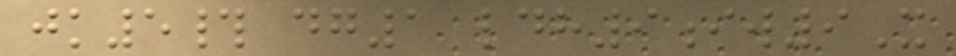jk5# dg1 ldh9iw9X
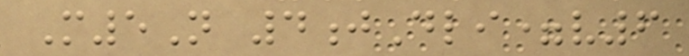M5N 4jDli=v6
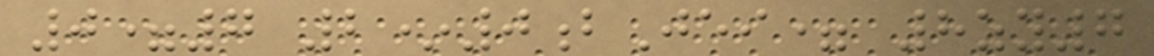0=7 2*0bJei= 8zy7
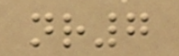nr7
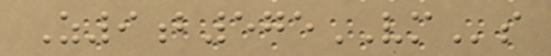Z9b575VMs
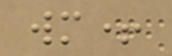wm+
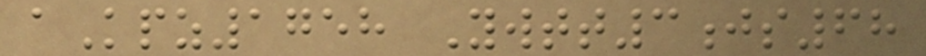aKpz1758 Ywtt3js68
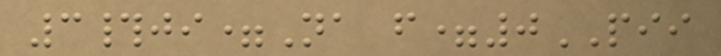3#ji=Na f=0PII
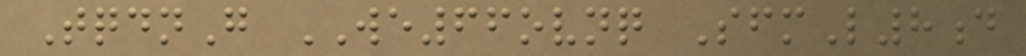TqdnG WE66ovnq SfmL8d
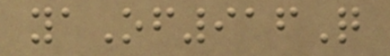yaOf916Q
